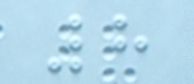8
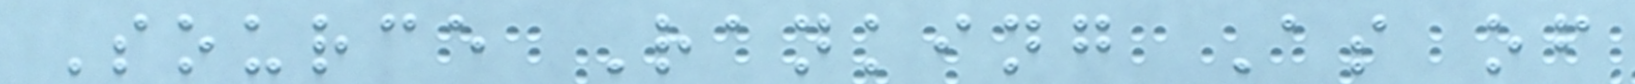Source Ranking As of
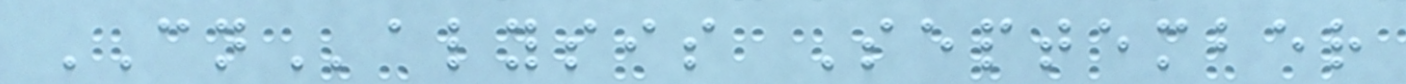CNalysis September
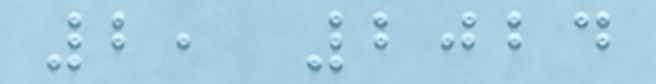2, 2024
